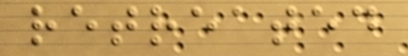retreated
